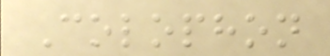Colophon
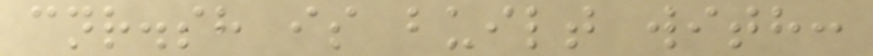cnr.sh is built with:
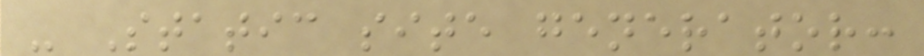- Static site generator:
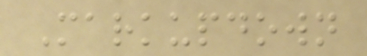Markupdown
